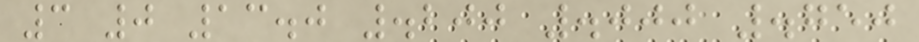3 0 13.0 .200 .000 .750
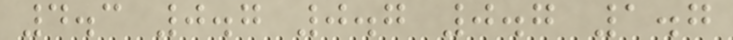4.3 0.7 0.7 0.7 1.7
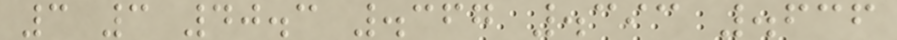3 3 40.3 .367 .393 .636
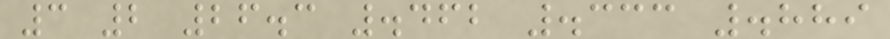3 2 26.3 .462 .333 .889
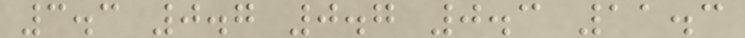3.3 0.7 0.7 0.3 11.3
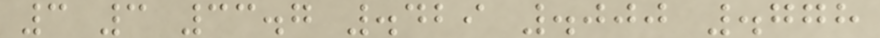3 3 33.7 .429 .000 .778
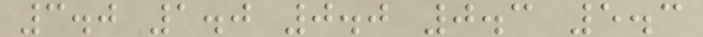3.0 1.0 0.0 0.3 5.3
